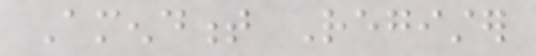Amendment Register
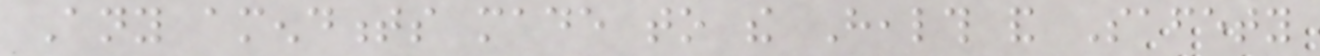Any amendments made to the Health and Safety
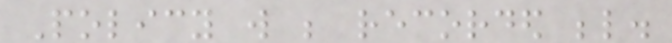Policy will be recorded below.
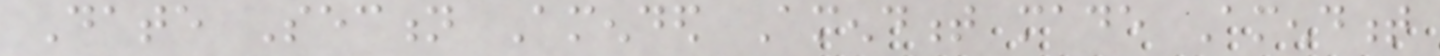Date Section Amended Amendment made Amendment
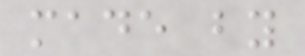made by
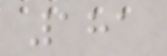181
